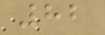82
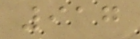917
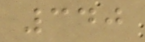340
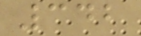342
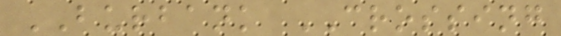BURBANK CROSSING
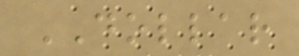DOLLAR
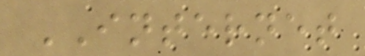INTERNET
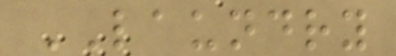LAUNDRY
